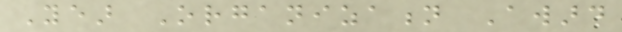Year Organization Award
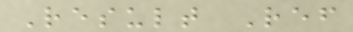Result Ref
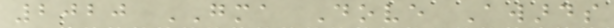2020 GMA Dove Awards
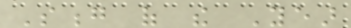Song of the Year
